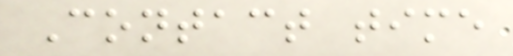Contact time
